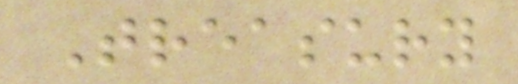Treasury
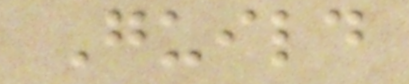Guild
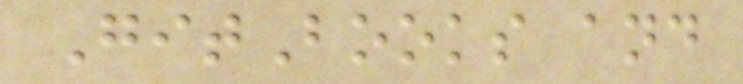GitBooks and
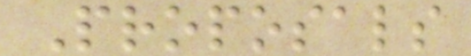Proposals
